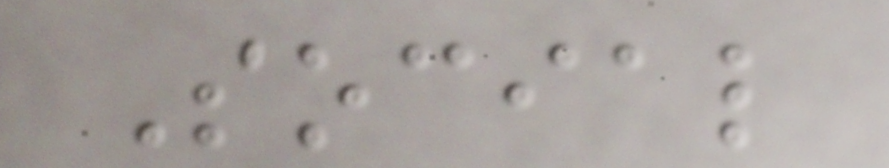Social
